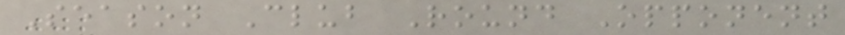Season Club Round Opponent
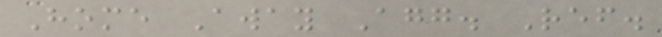Home Away Agg. Ref.
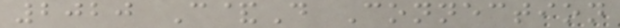2020 C&D Connection
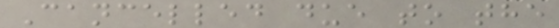Cancelled due to the
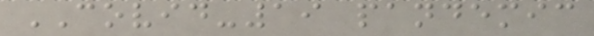COVID-19 pandemic
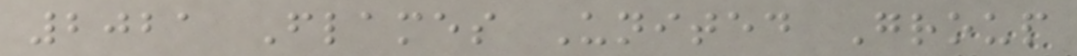2021 Flames United Group
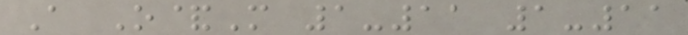A O&M 1-11 1-11
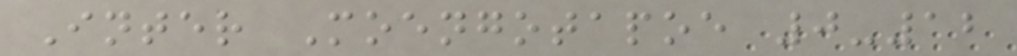Inter Moengotapoe 0-12
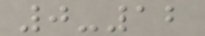0-12
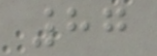87
